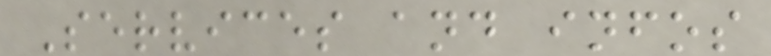Services and infos
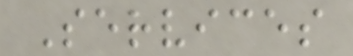Services
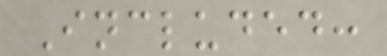Included:
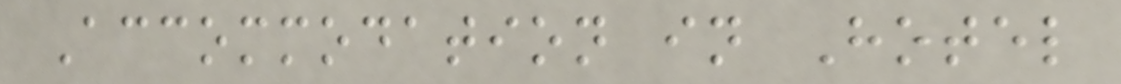Accommodation in Hotel
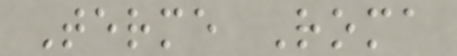Terme Roma
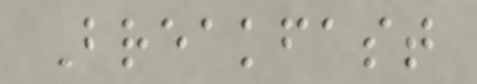Breakfast
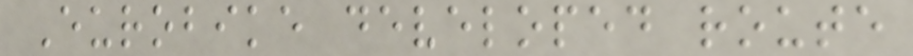Eurobike developed route
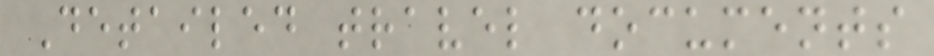Detailed travel documents
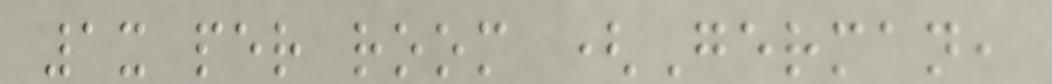1x per room (German,
